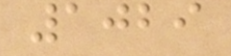1029
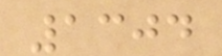1304
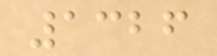1326
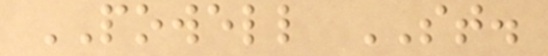POWELL ST.
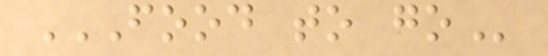FOOD TO GO
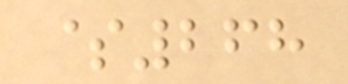$268
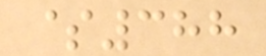$388
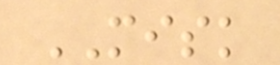MISK
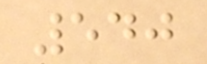540
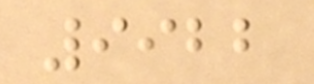9922
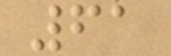61
